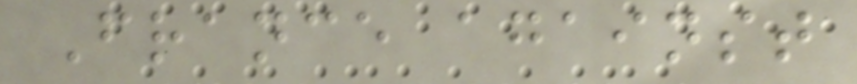France against
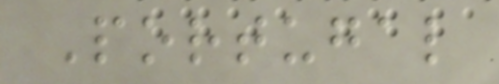Portugal
